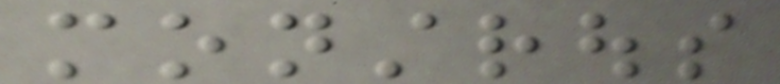monstrous
